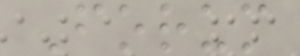Forum
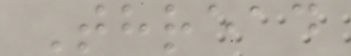Thread
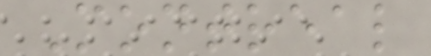Montreal
